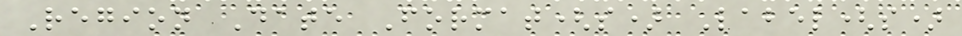Region Date Format(s) Label(s)
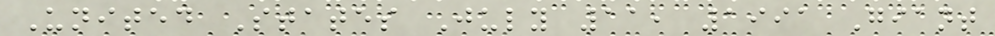United States July 11, 1991 Giant
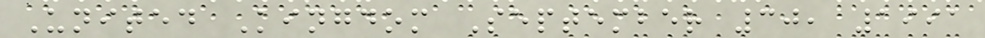United Kingdom September 30, 1991
